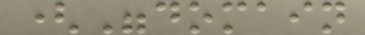("domain
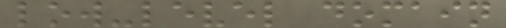low-level domain
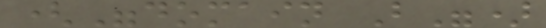("domain B")
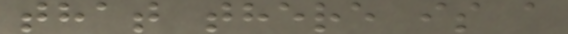that there is a
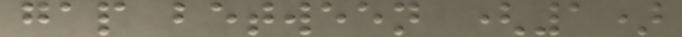gap between (1)
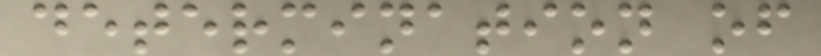determination of
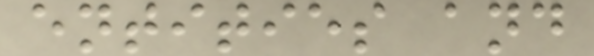entities and
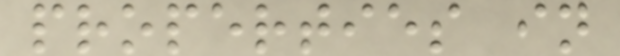properties in
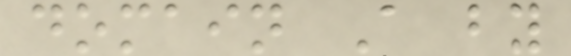domain A by
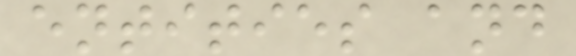entities and
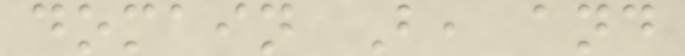domain B, and
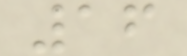16
